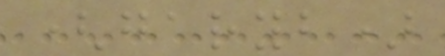(garyb)
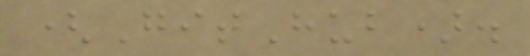(GitHub).
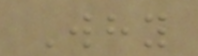Why
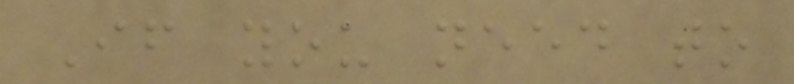If you need to
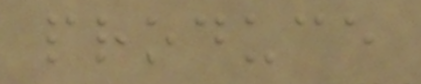produce
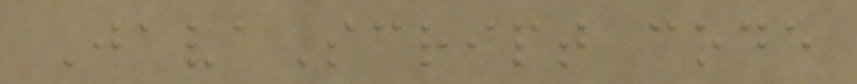JavaScript code
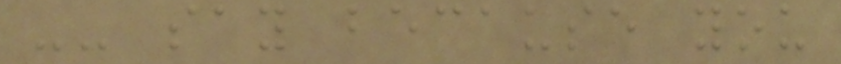-- say because you
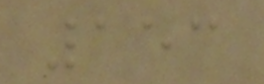153
